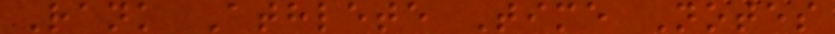Rank Athlete Time Notes
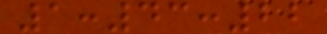1:43:22
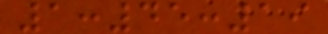1:45:19
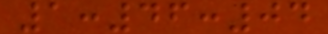1:46:04
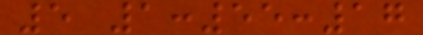5 1:55:17
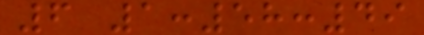6 1:58:49
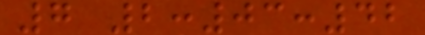7 2:03:42
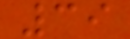39
